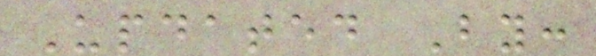Updated By:
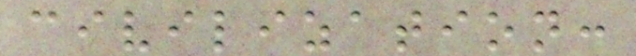civilization:
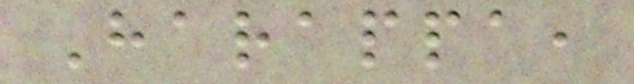Harappa,
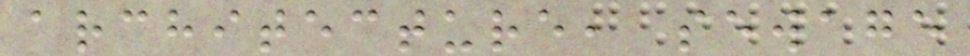architecture, sewage
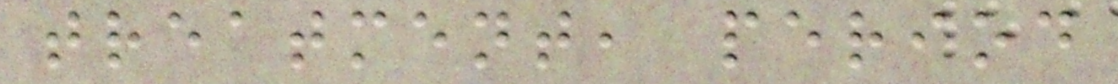treatment, period
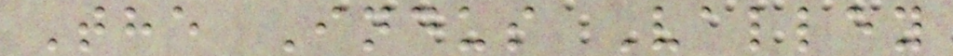The Indus Valley
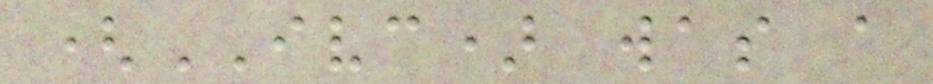(IVC) was a
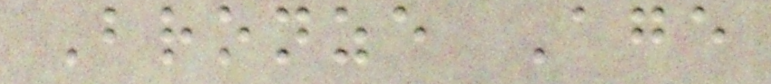Bronze Age
